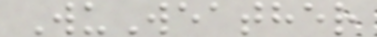WuWeather
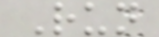Run
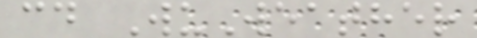cd WuWeather
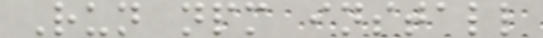Run npm install
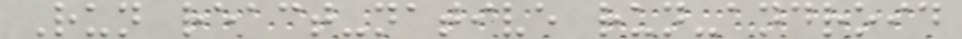Run react-native run-android
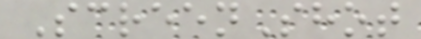ScreenShot
